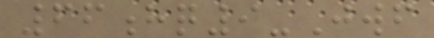66hq9-Jwf
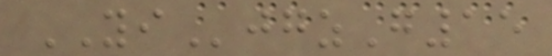YIjgzG15
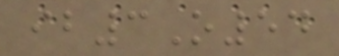ib3O54
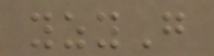yzyG
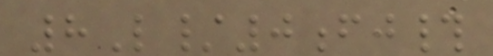8L/0fj#
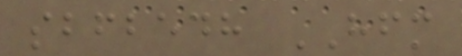sbfbedh HFM
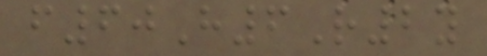f60H6R2y
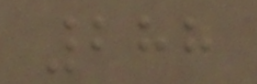288
